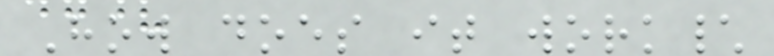How does it work\
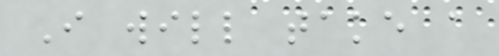I will take a
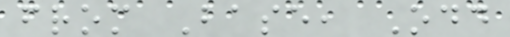from Base, Odd
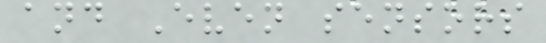and Even sensors
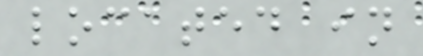located in
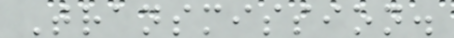Transmission.
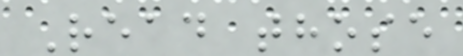Read those
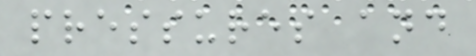pressures and
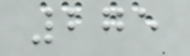275
